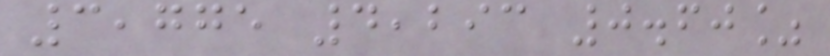3,775 4,293 0.60%
